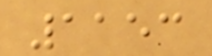1153
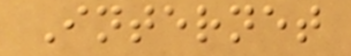Internet
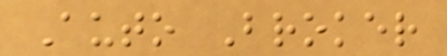Auto Broker
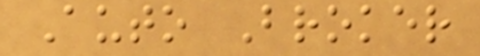Auto Broker
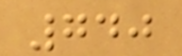740
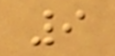9
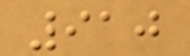910
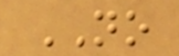NO
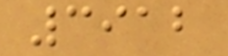3912
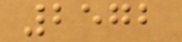2572
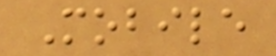Mobile
